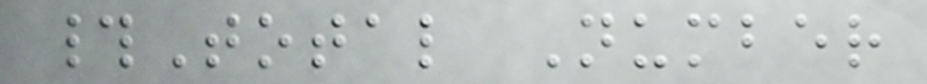#Total Number
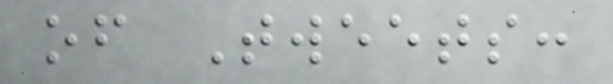of Tweets:
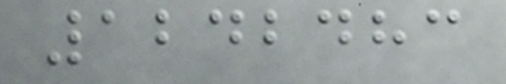1242483
